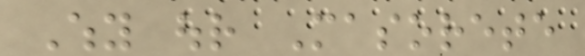Why our Masorete
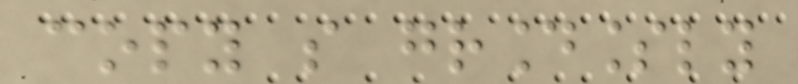copy so groundlessly
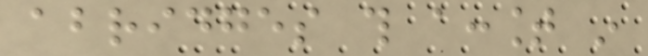abridges this account in
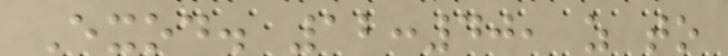Exod. 12:40, as to
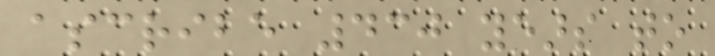ascribe 430 years to
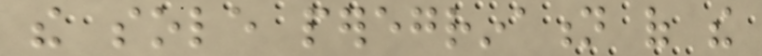the sole peregrination of the
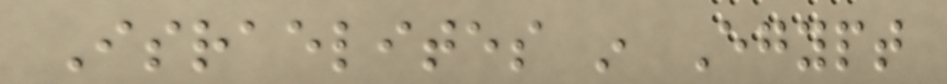Israelites in Egypt
